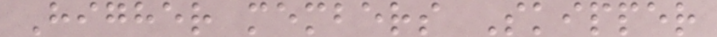Higher members Skipper
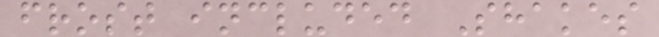frost included Shakes
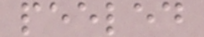peeled
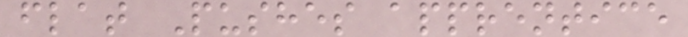flat Pushes apprentice
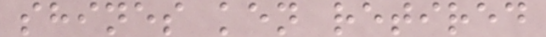shines ken retired
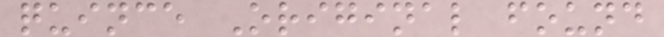quince Original found
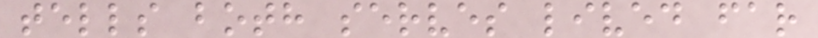tells both serves lived far
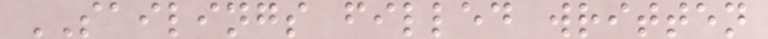SAILINGS filled written
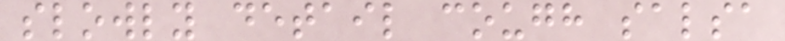slowly detail cough salsa
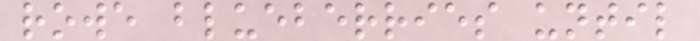rowe blueberries until
